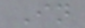In
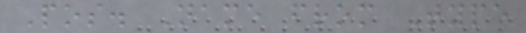Pos. Name from Type
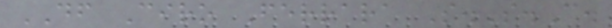DF Ciro Ferrara S.S.C.
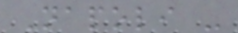Napoli -
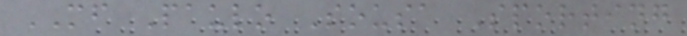MF Paulo Sousa Sporting
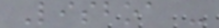Lisboa -
